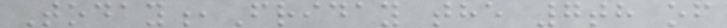Today,Friday the 7th of
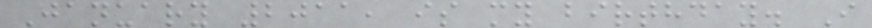January 2011, is my birthday. I
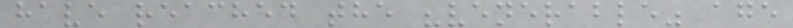have reached the "venerable" age
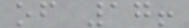of 17!
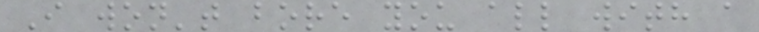I won't bore you all with a
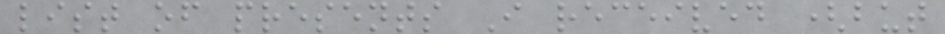list of presents I received (but
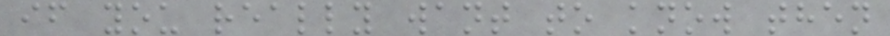if you really want to know then
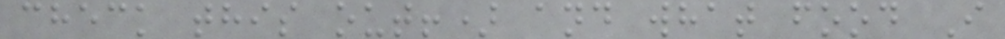check this out!) and what food I
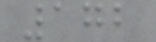172
